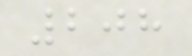208
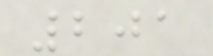201
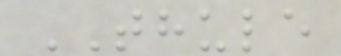THULE
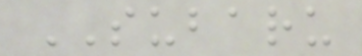SUBARU
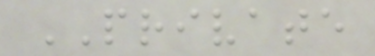PRIVATE
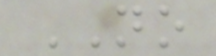NO
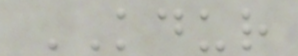KDUR
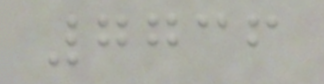7736
